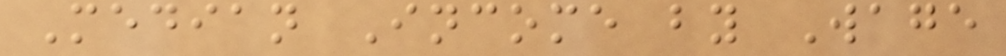Median Income by Wage
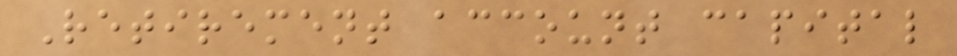Retirement account capital
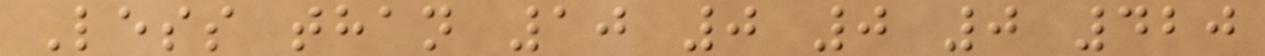Less than 10 0 0 0 420
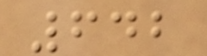642
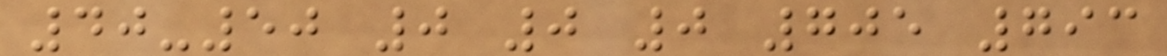40-50 0 0 0 705 793
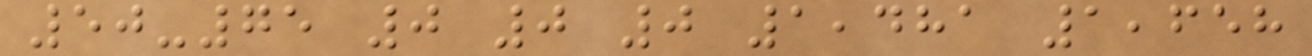50-75 0 0 0 1,481 1,658
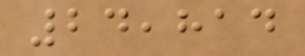24,814
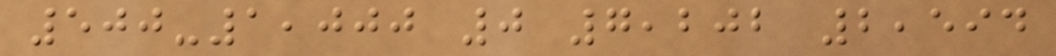500-1,000 0 7,202 2,594
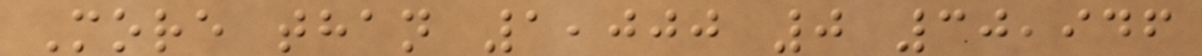More than 1,000 0 30,946
